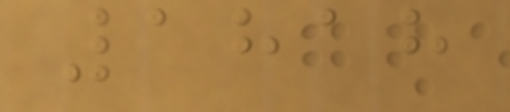1818
